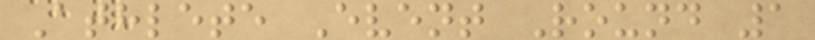Athlete Event Round 1
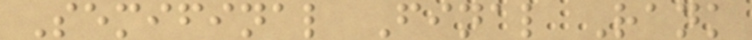Semifinal Final Rank
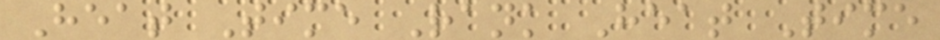Heat Time Rank Heat Time
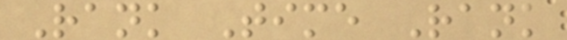Rank Time Rank
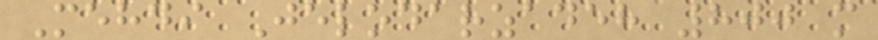Mehdi Jelodarzadeh 800 m
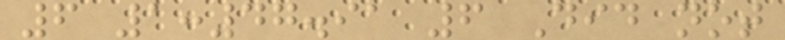6 1:47.91 6 Did not
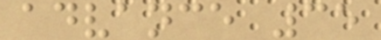advance 35
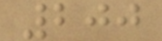200
